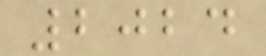2024
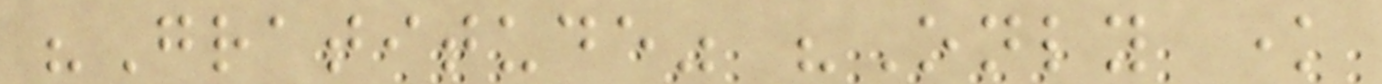"Gratitude" "Only know
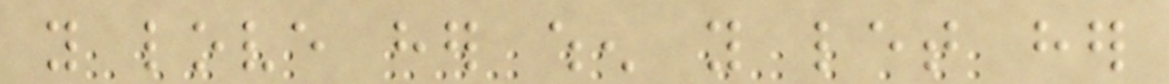you love her when you let her
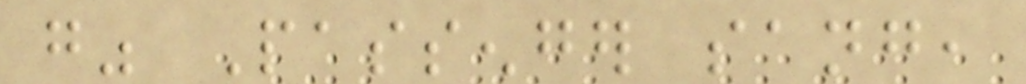go" Passenger sang,
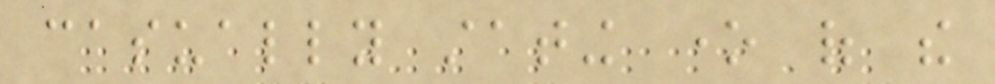casually stating one of the
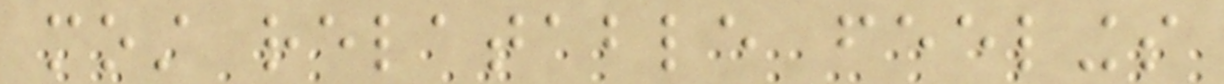most relatable feelings
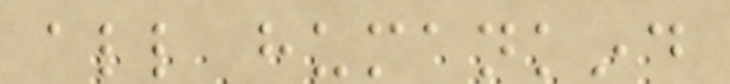all humankind
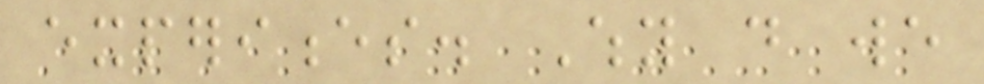experiences. Why do we
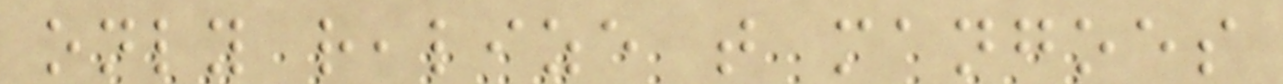only realize that mangoes
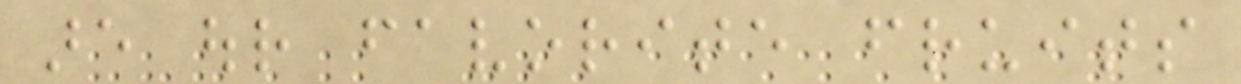are our favorite fruits
